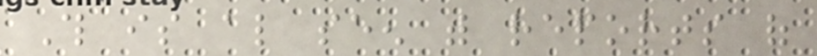This is also seen with reports of
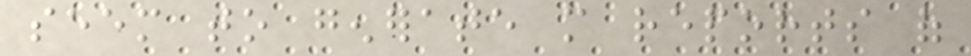seem to generate more reports of
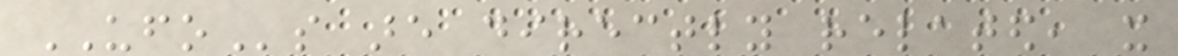UFOs are directly related, it
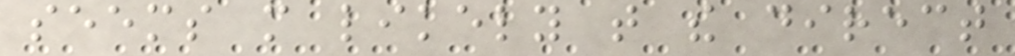seems more likely that the direct
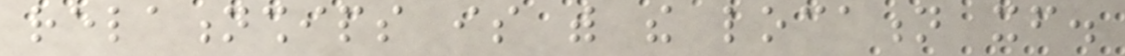relationships is with the location itself.
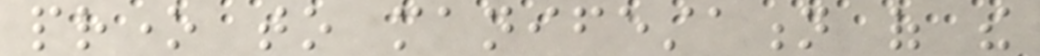prone to manifestation of the
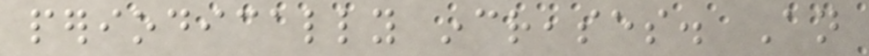periodically increases. An
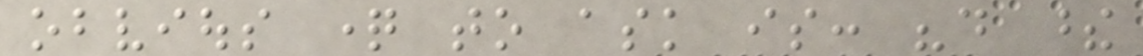obvious question to ask is: "do these
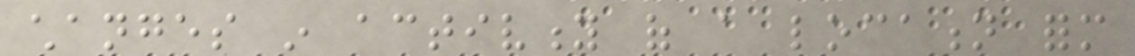changes in activity of a location form
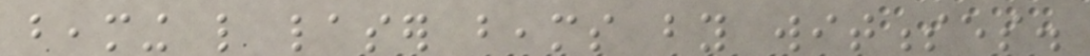beaming like laser beams by witnesses.
